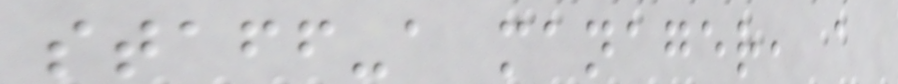staff-a manager, a
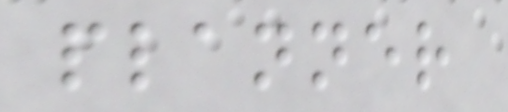planner
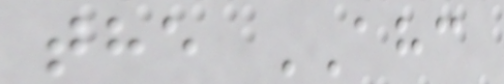the AHC
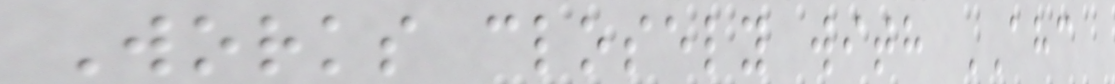Works closely with AHC
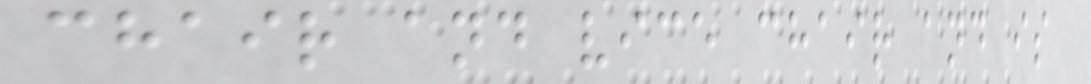chair and vice chair and is
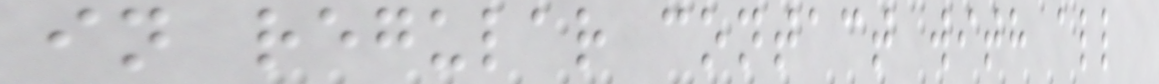in regular contact with all
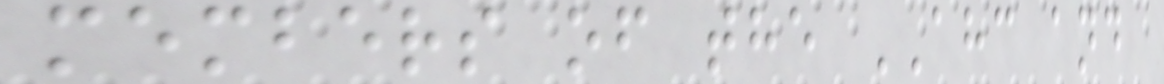members of the AHC and
